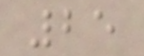25
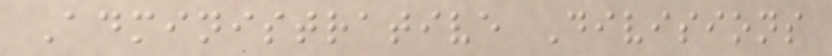Administrative Divisions
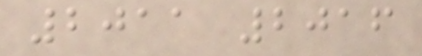2011 2016
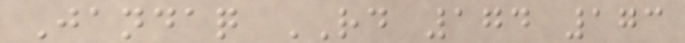Jandaq RD 174 173
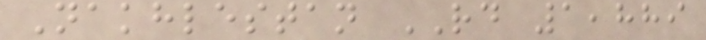Nakhlestan RD 1,889
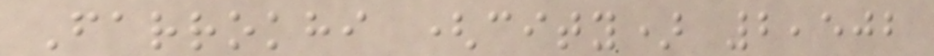Farrokhi (city) 2,502
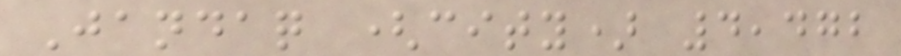Jandaq (city) 4,472
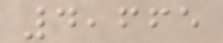4,665
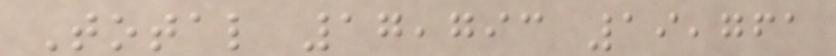Total 17,793 19,761
